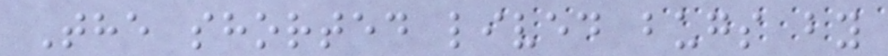The shorted lived bugs by
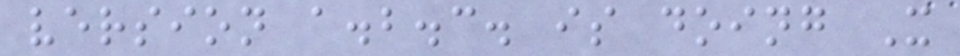version a.b.c. is doing X
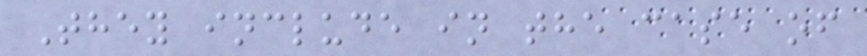They include in the case of
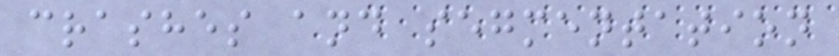crashes and segmentation
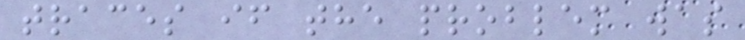traces if the problem was
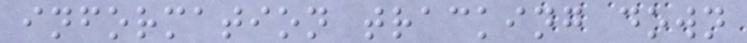information tracking down
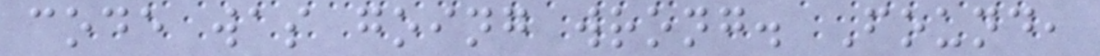code was going wrong. Found,
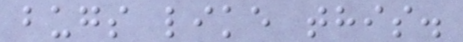bugs like this.
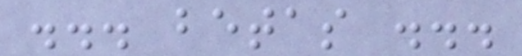... betas ...
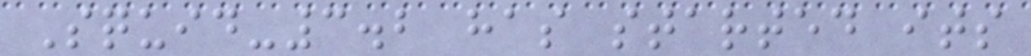Squid-3.2 has started its
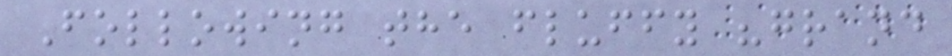Following the fluffy "grand
